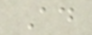Ad
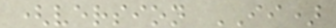(version II)
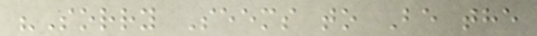"Sorry Seems to Be the
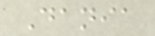Dania
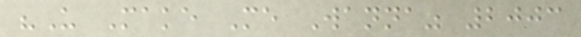"U Make Me Wanna" 2003
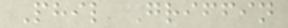Phil Griffin
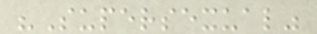"Supersexual"
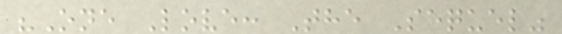"One Love: The Sequel"
